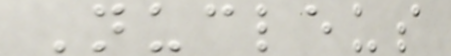Nucleus
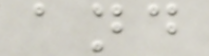and
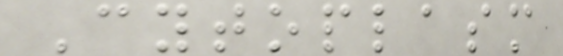Cytoplasm
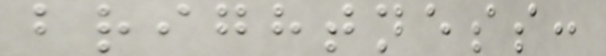brightness:
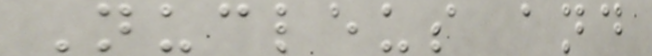Nucleus and
